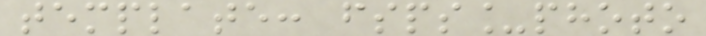template: fsps_photo
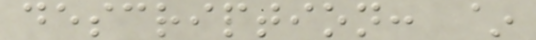description: ~
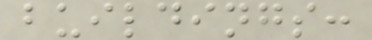buildings:
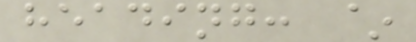heading: ~
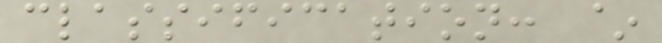classification: ~
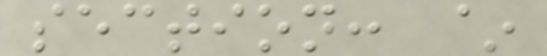section: ~
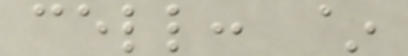cell: ~
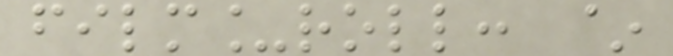film_roll: ~
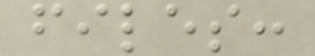files:
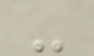-
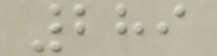289
